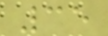35
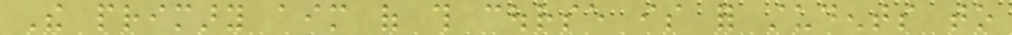The primary aim of this course is for students to
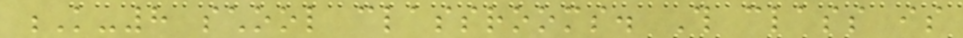K-8 school classrooms. This class is
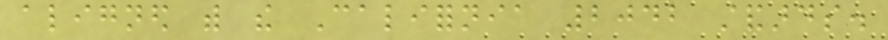aligned with the California 2042 standards.
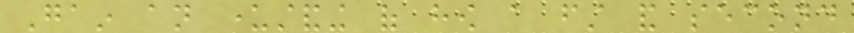Gain an understanding of how a first and second
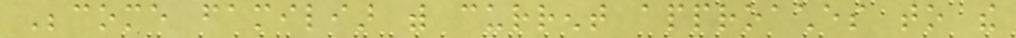Become familiar with current approaches to the
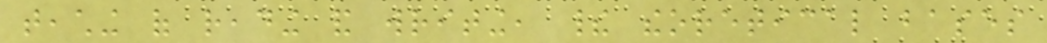teaching of reading and writing, their theoretical bases
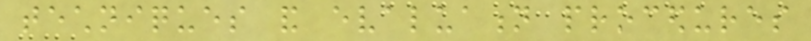techniques and evaluation procedures
